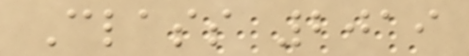Class 2019
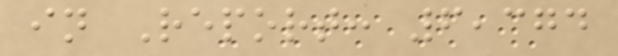in Report: 6,374
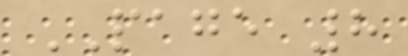PAGE 8
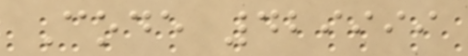Code 429999
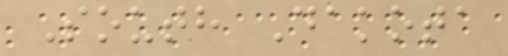South Dakota
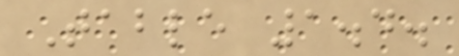Table 1.4.
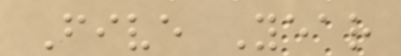Five Year
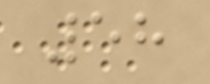58
